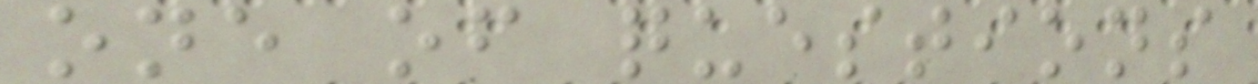one of questions
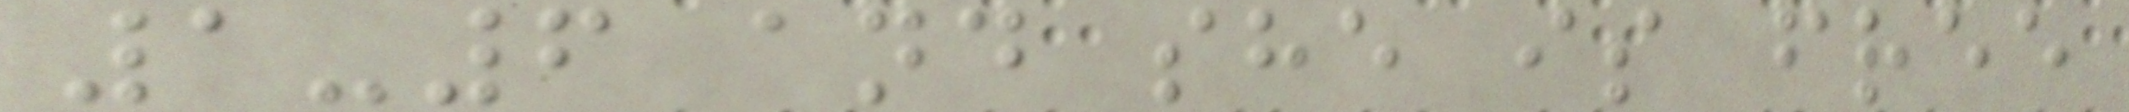1-6 and she is free
